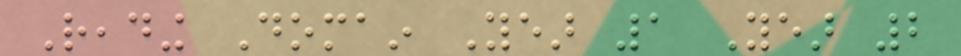Reading Domain Year 1 Year 2
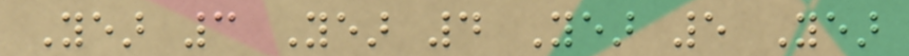Year 3 Year 4 Year 5 Year
